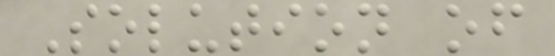Solution of
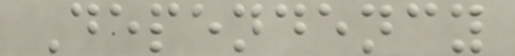Dependency
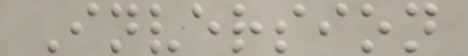Inversion
